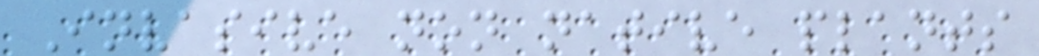Invasive non native plants
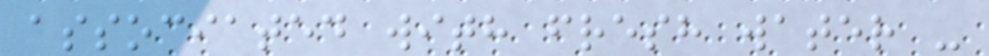associated with fresh water -
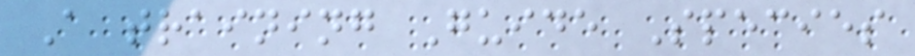A training Guide Species
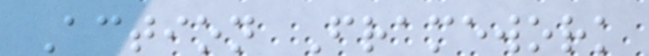Action Framework
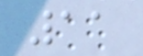11
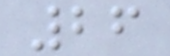26
